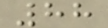88
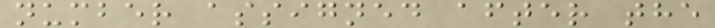number assigned after the
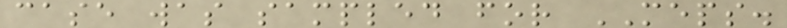case was sampled for MEPS.
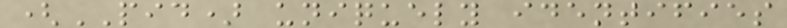(PID) uniquely identifies
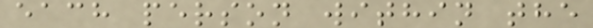each person within the
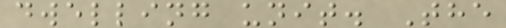dwelling unit. The
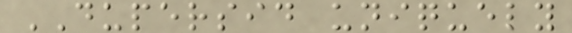DUPERSID uniquely
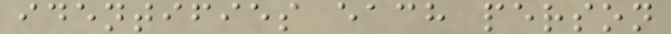identifies each person
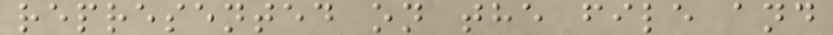represented on the file and
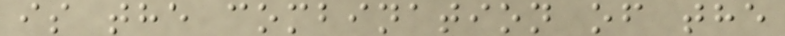is the combination of the
